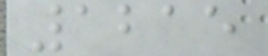1215
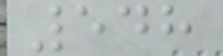548
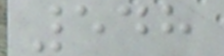548
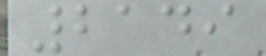2149
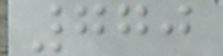770
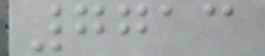7713
